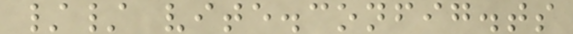// vite.config.ts
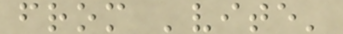from 'vite'
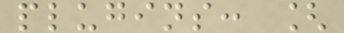plugins: [
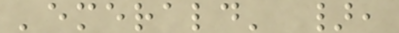'emerald' },
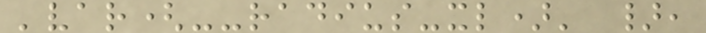'var(--radius-xl)' },
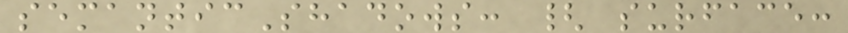semanticShadows: { surface:
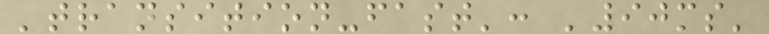'transition-fast': '90ms'
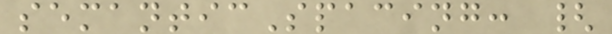semanticSpacing: {
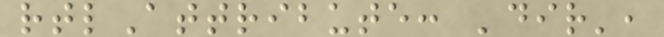rtlAttribute: 'dir',
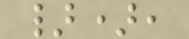}),
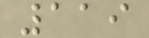119
